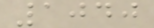1040
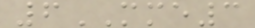6MME3
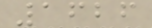1626
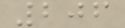206
